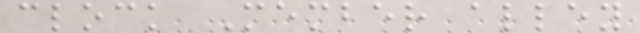clock Member alley
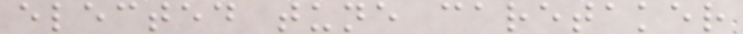elected tune caretaker
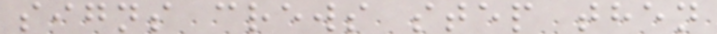signs crews step then
